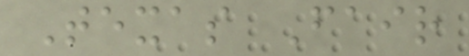Texas Fair
